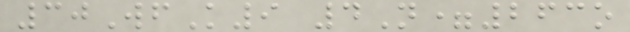30WfK9 4N=263o
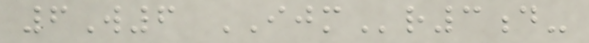6W6 IJMr3d-
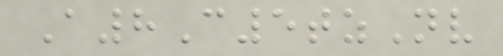A8C5tzNv
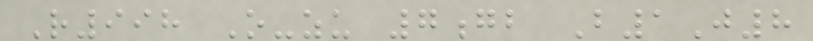R998 O-zu 7gb B1J8
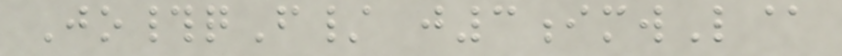Jo#qF/ j3imwL@
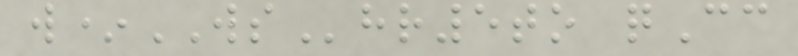w*WShr5to qCc
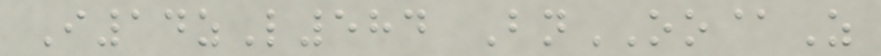I14zL584 BnOO@Z
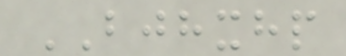BJHXHP
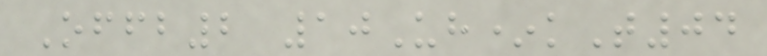Offb2 10Uh*kT04
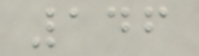146
